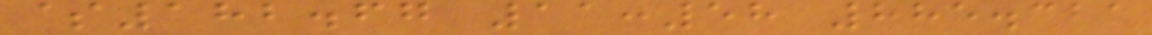$182.67 11:58 885.321
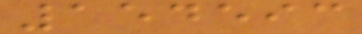154593
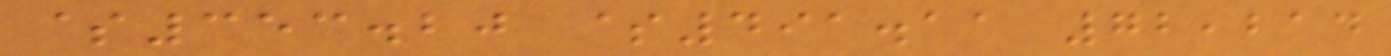$353.20 $491.11 72,214
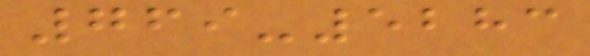769-5283
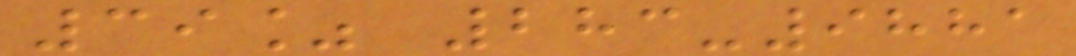39% 283-9881
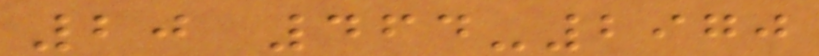20 464-2970
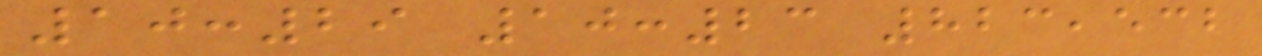10:29 10:23 823,532
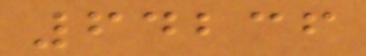64236
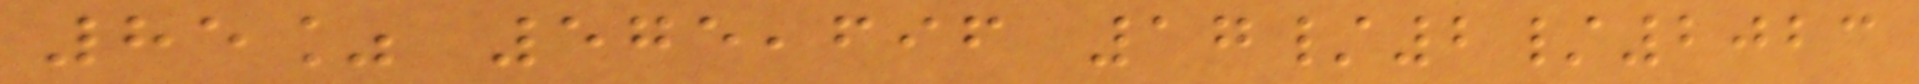85% 575,696 17/2/2023
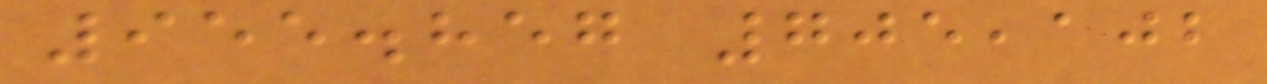955.857 705,102
